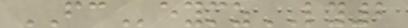FCeymzLY2
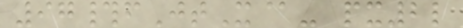97#fJtX@- px2l
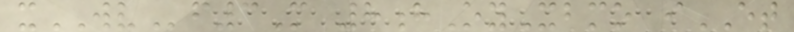xWVf3M 8hOyXbmo iET
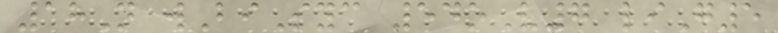18N wBiSyc 54oV7 liG5
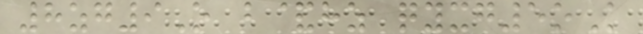8zg9O b&hz qyxg5oK
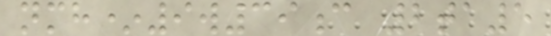nmh*9w39c 2ta5
